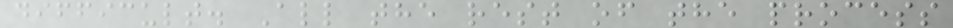difficult. All the rest of the process
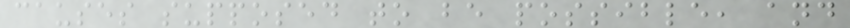causes supposed to be possible, and
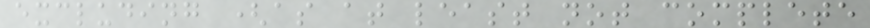excluding (as at least not complete
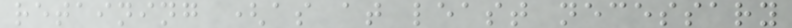retaining (as at least necessary
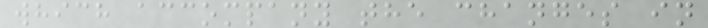which accompany the changes in
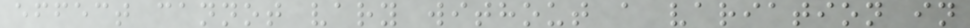effect cannot vary without a variation in
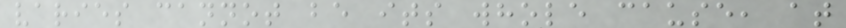varies cannot be its whole cause, at
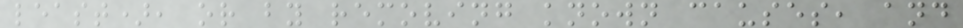least), or by removing known causes, and
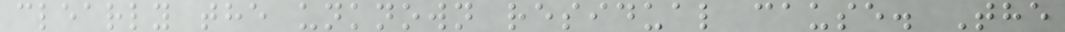clearly the unknown residual cause. The
